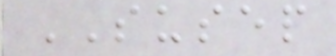SUSEP
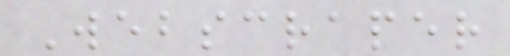Webscraper
